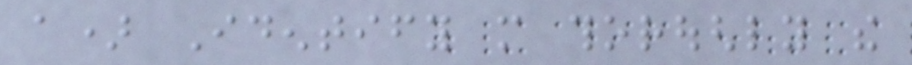a) Identify more thoroughly the
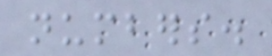numbers.
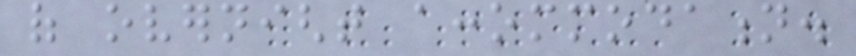of overnight accommodation.
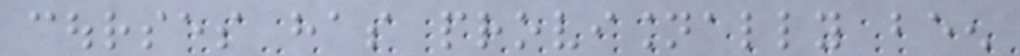courses has provisionally been
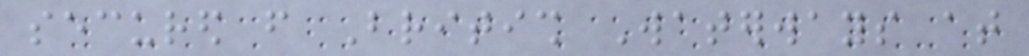secured from British Waterways at
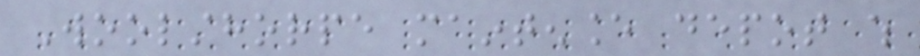Woolsthorpe maintenance depot which
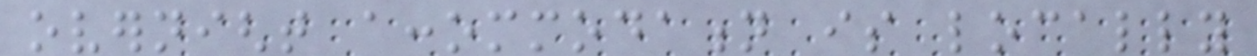overnight accommodation is locally
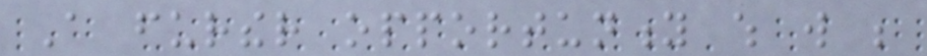A further opportunity which will be
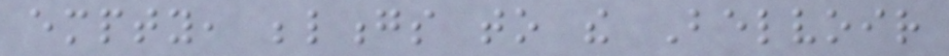empty, belongs to the Belvoir
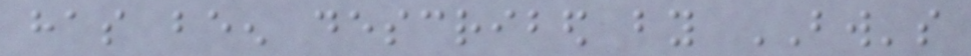has been described by BW's
